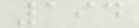194
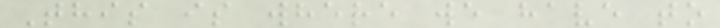This is where we have to
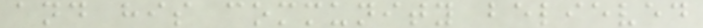and his community believed
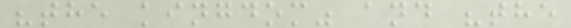"the kingdom" and "the
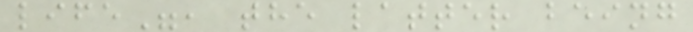life", the latter being
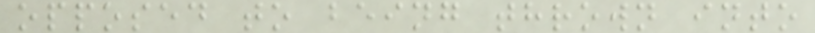opposed to being thrown into
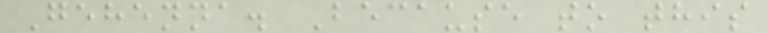Gehenna. Because to this
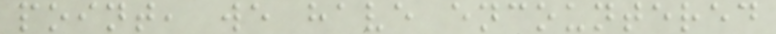point, we have encountered
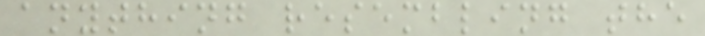anything resembling the
